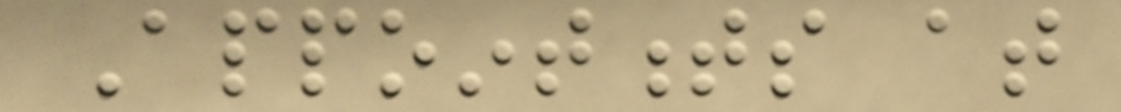Appointments at
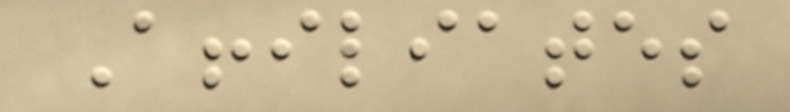Affiliates
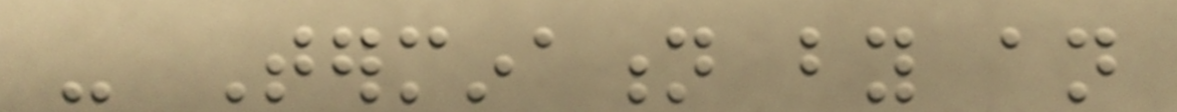- Termination by an
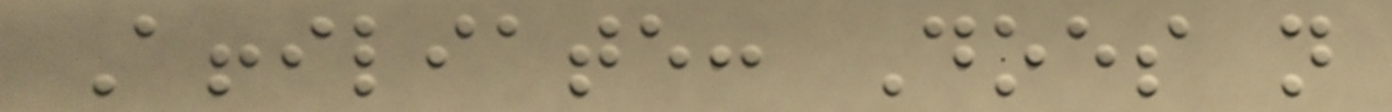Affiliate: Does not
